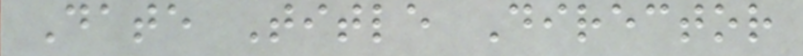Date Title Director
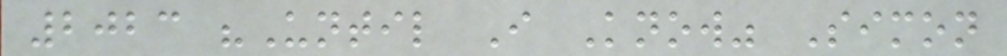2023 "Until I Know" Simon
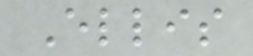Ellis
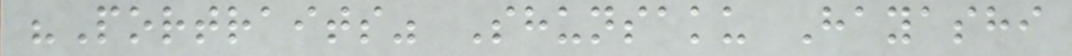"Portraits" Shunsaku Hayashi
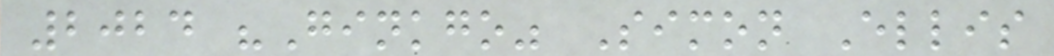2024 "Ginkgo" Simon Ellis
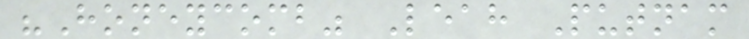"Honeycomb" Leah Putnam
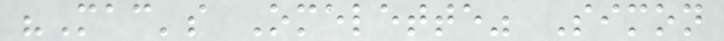"Mac's Omelette" Simon
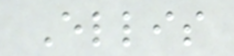Ellis
